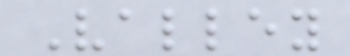Valley
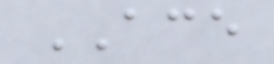ACE
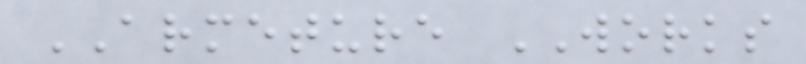ARMETURE WORKS
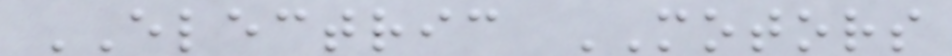ELECTRIC MOTORS
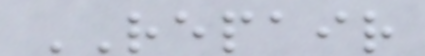REPAIR
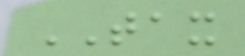TAX
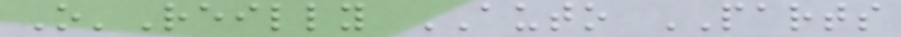O'Reilly AUTO PARTS
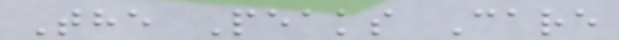The Peaks Care
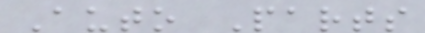Auto Parts
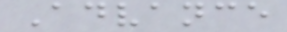Advance
